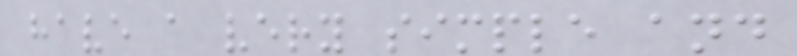have a very simple and
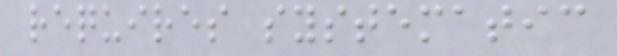requires systematic
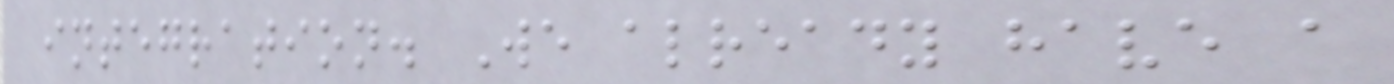integration. We already have a
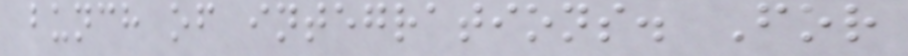bunch of integrations. For
